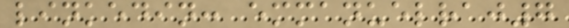linkedin: emmanuelraj7
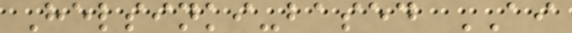Helsinki-based AI
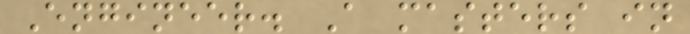Engineer. A masters in
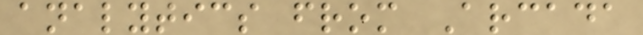analytics from Arcada
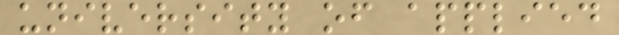university of applied
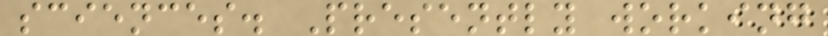sciences. Presently working
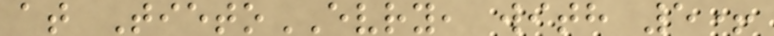at TietoEVRY, with 5+
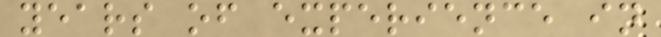years of experience in
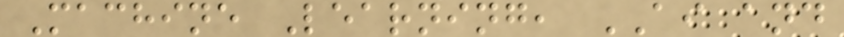Machine Learning, AI and
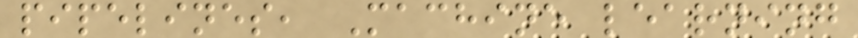pipelines, Machine learning
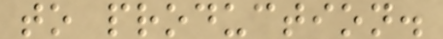to production.
